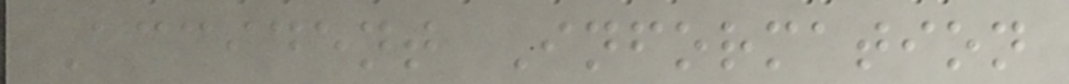Accident Information
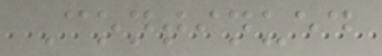Continued
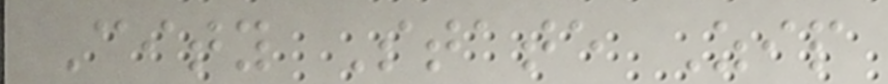City State Zip
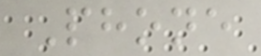Phone
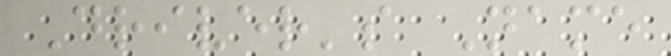Driver's Name
